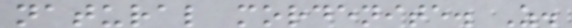natural mordenite. Z.
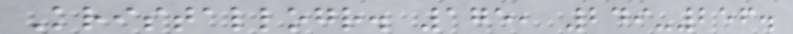Kristallogr. 175, 249-256.
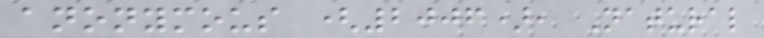anonymous (2006), Natural
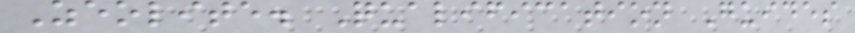Zeolite. Qualification Guides
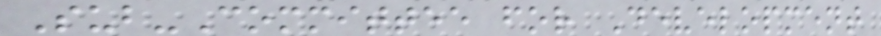Sub-Committee for Development
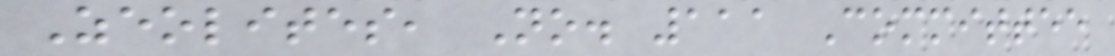Zeolites, No. 111 Committee
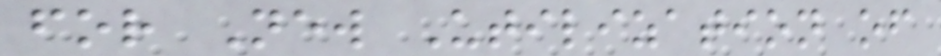for New Utilization of
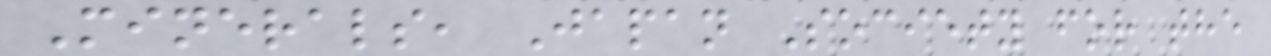Minerals, Japan Society for the
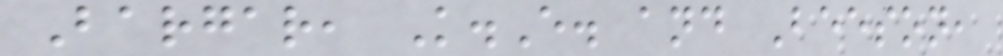Bargar, K.E. and Beeson,
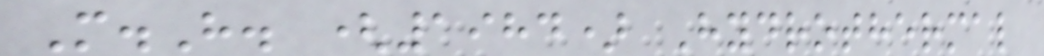M.H. (1984) Hydrothermal
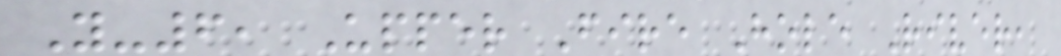Y-6, Upper Fire Hole River,
